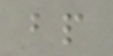bp
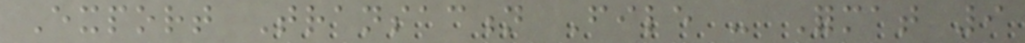Export Transaction File - Format 9
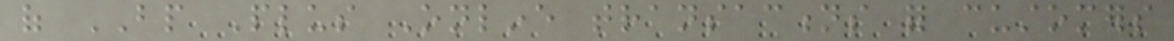of BP Plus Online transactions for customers
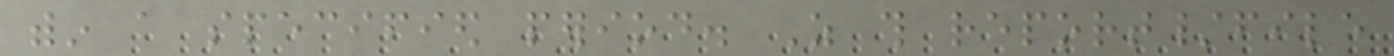within a specified period. As this report/file
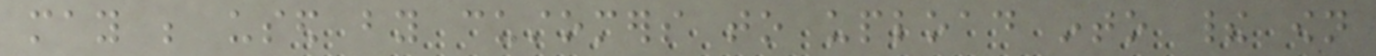may be used by customers to upload into their own
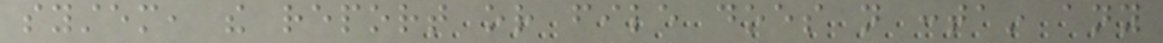system, the report or file does not contain any
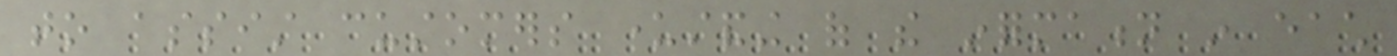to assist customers understanding of the information in each
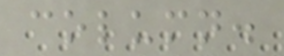column.
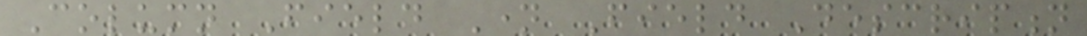Column Field Name Field Description
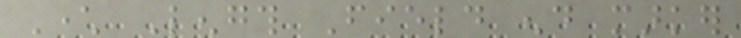Character Length Field end marker
